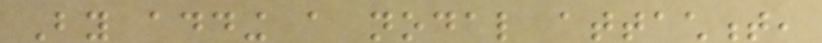By adding a nodal attachment,
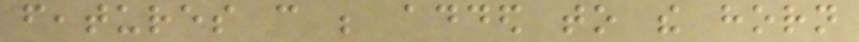features can be added to the horn
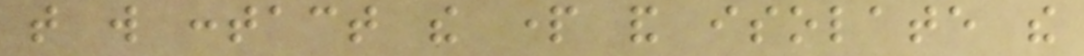that will contact the part and isolate the
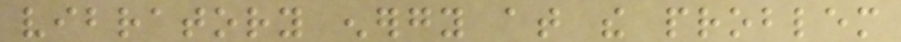vibratory energy at the problem
